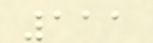111
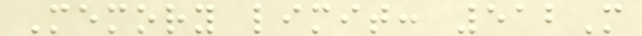Memory limit: 512M
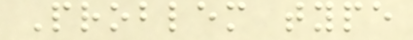Problem type
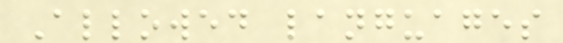Allowed languages
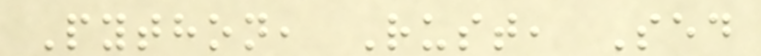Python, Rust, Sed
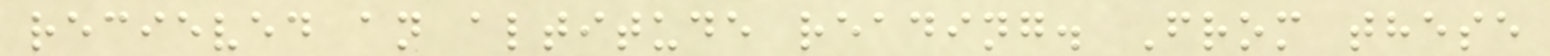recieved an altitude reading. From these
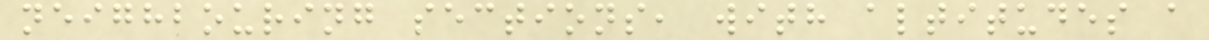neighbouring sections, with altitudes a
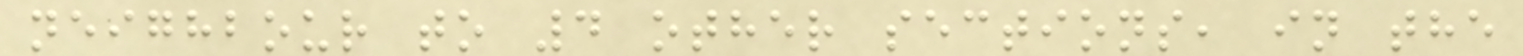neighbour to 4 other sections, in the
